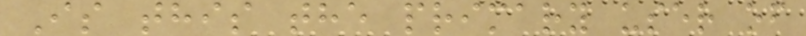Is this the primary user of
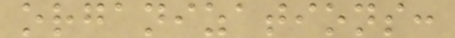organizations:
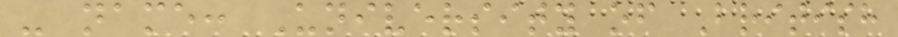- name: University of British
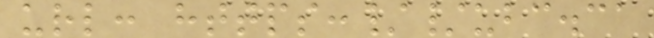url: https://ubc.ca
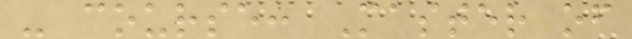- course: Master of
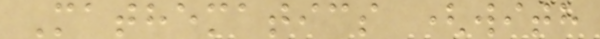Mathematics (with
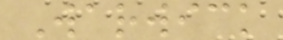Warwick
